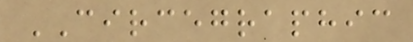CIRCEGRAPHIC
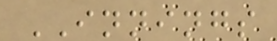INNINGS
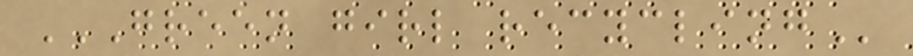GREEN GIRL RECYCLING
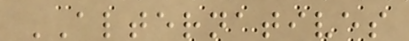ALTERNATIVES
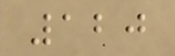120
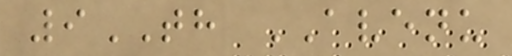9TH AVENU
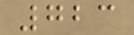723
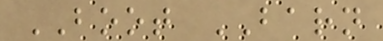BOOT BARN
